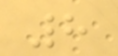8
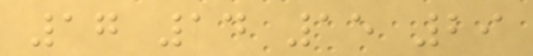17 14 15 29
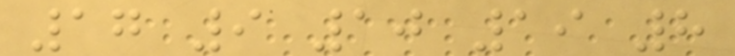17 9 10 19 8
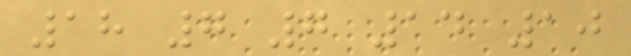18 7 7 14 10
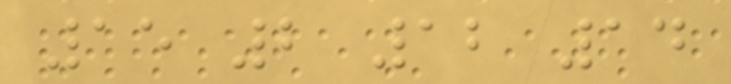15 2 12 14
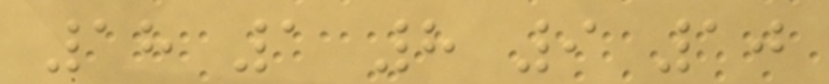18 1 8 9 10
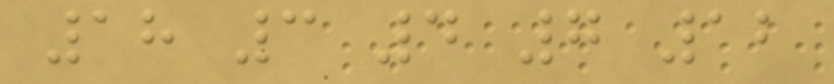18 3 4 7 12
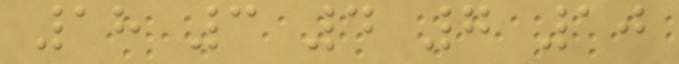18 3 4 7 10
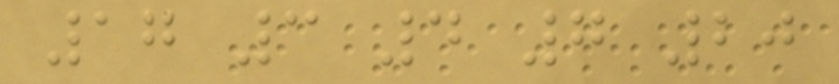17 3 4 7 20
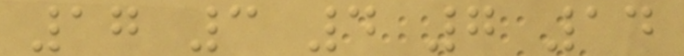17 3 4 7 14
